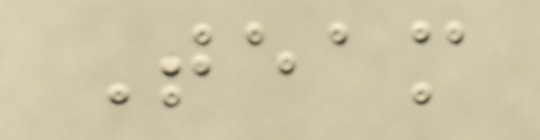Team
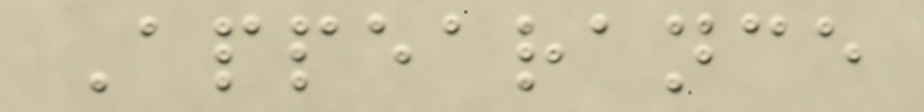Appearance
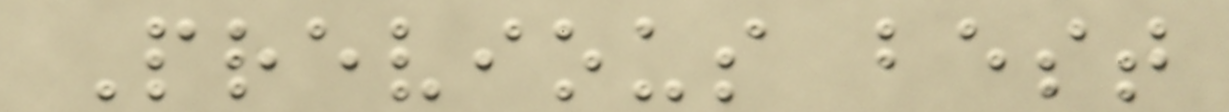Previous best
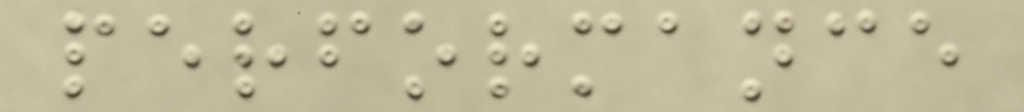performance
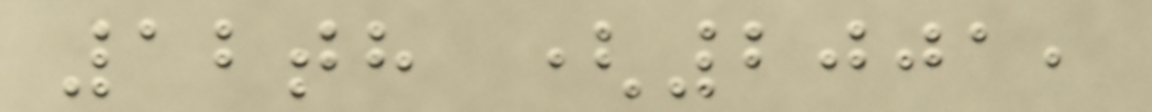12th (2001,
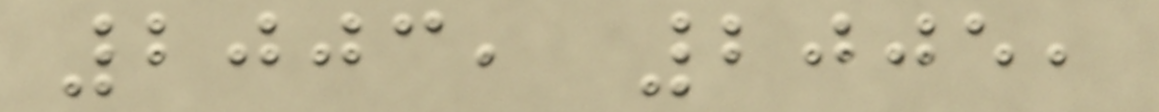2003, 2005,
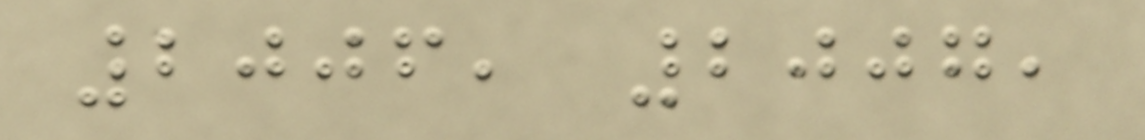2006, 2007,
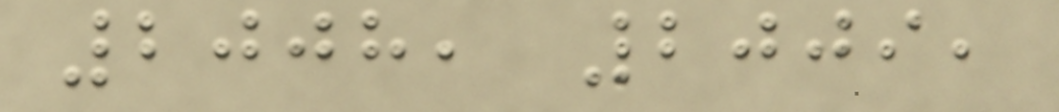2008, 2009,
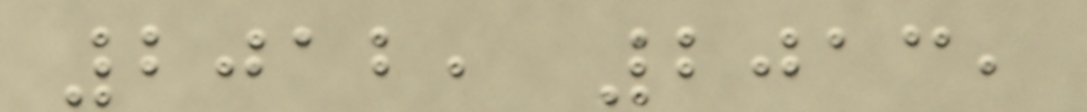2012, 2013,
